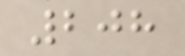208
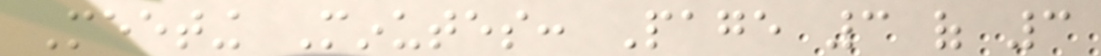Meeting Minutes: Page 3 of 3
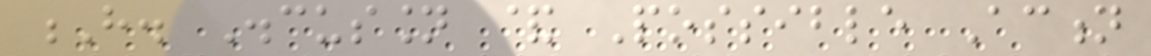H. Discussion & Possible Action
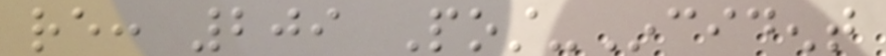re: 209 Post-Incident
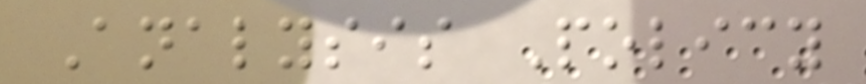Analysis Policy
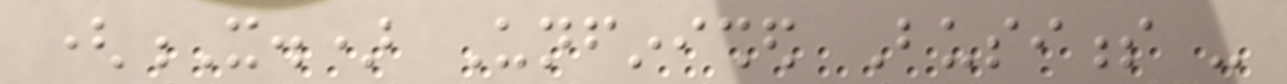(X.) Unfinished Business -
